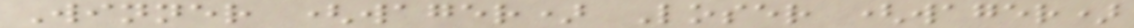Winner (wager) Loser (wager)
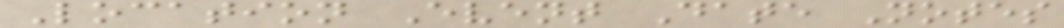Location Event Date Notes
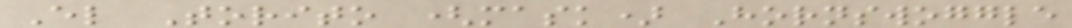El Torito (mask) Hornswoggle
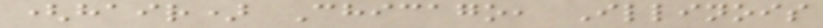(hair) Chicago, Illinois
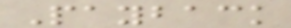Payback
